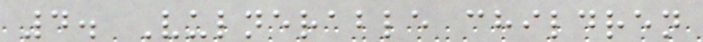4. Vulnerable children
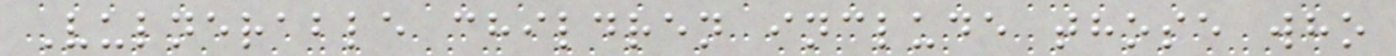Vulnerable children include those who
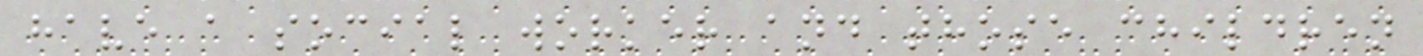have a social worker and those children
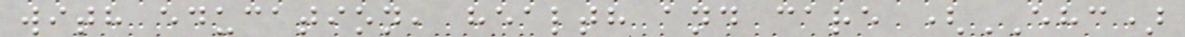with education, health and care (EHC)
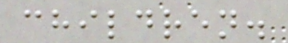children.
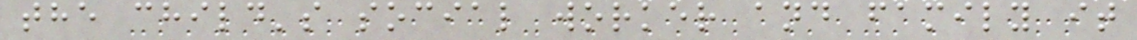the child's social worker and family it
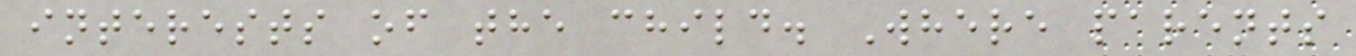interests of the child. Where parents
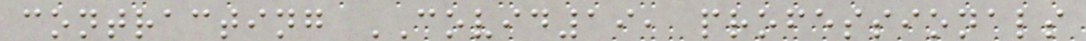contracting COVID19, professionals
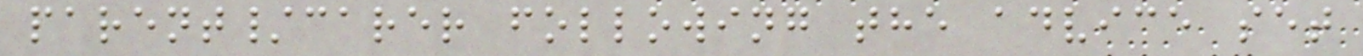parent/carer following the advice set
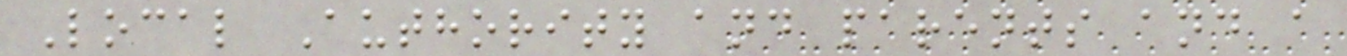Local Authority and parents and a
